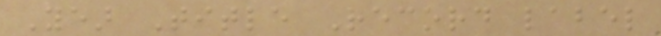Year Title Record label
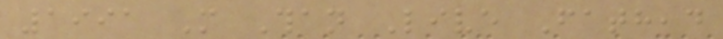1991 More Than Live Fathead
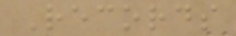Records
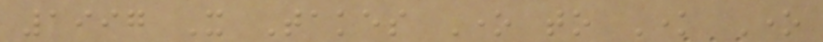1997 It Takes One to Know One
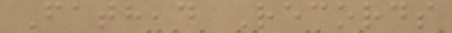Fathead Records
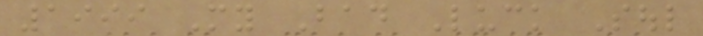1999 My Bad Luck Soul
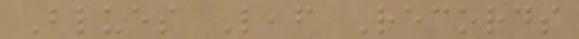Blues Leaf Records
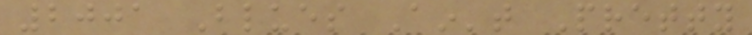2001 Blues Ain't Pretty
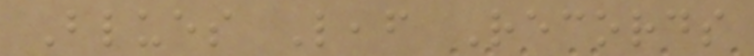Blues Leaf Records
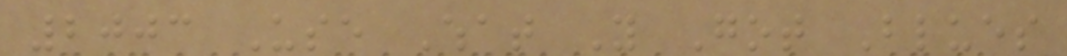2003 Use What You Got Blues
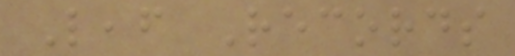Leaf Records
